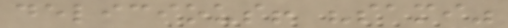delicious! "sami"
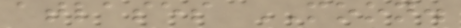atlases MOON.
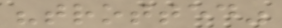"trotted"
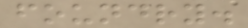foundry.
